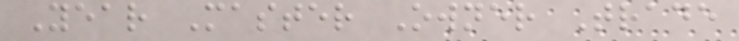Year Master Owner Trade
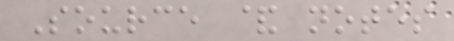Source & notes
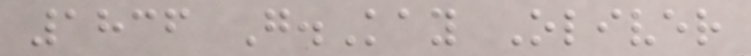1836 G.Kay Oliver
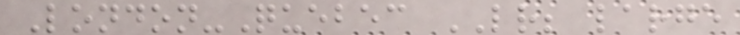London-Quebec LR; large
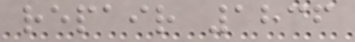repair 1836
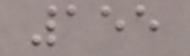155
